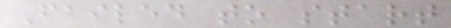Failed to start
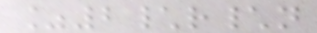%2\r\n
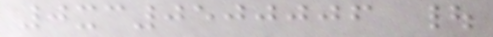0xc0500006 |
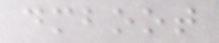dmboot
